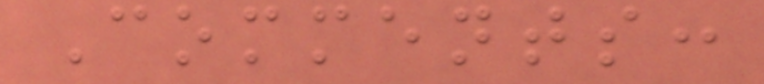Comments:
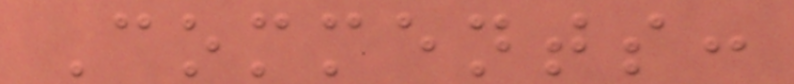Comments:
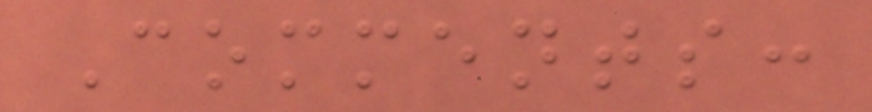Comments:
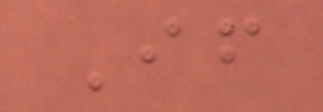If
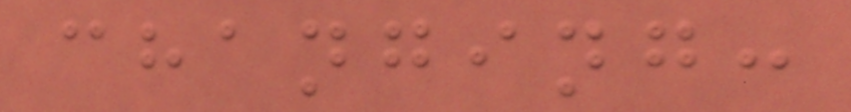changing:
